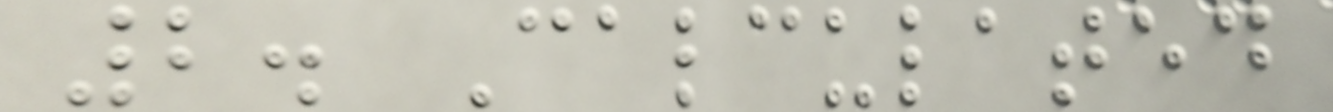2. Calculated
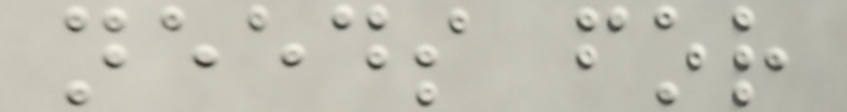needs for
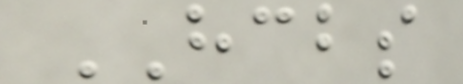HCBS
